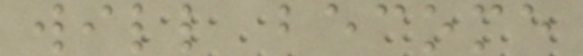will become
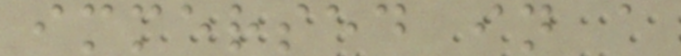immersed in a
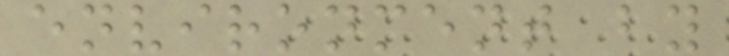environment by
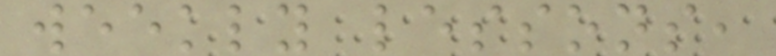weekly lessons,
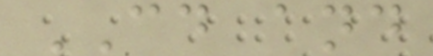CD and
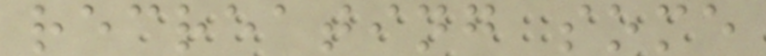recreating some
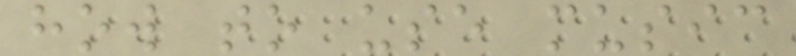how to use music
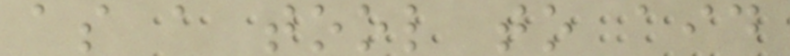as a tool to aid
